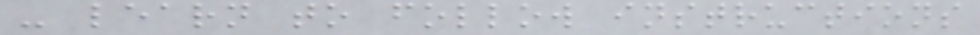- learn to follow instructions
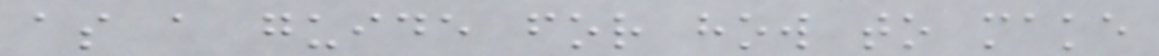as a guide for how to make
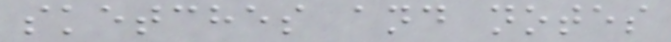sketches and notes
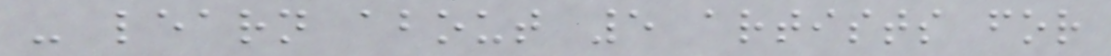- learn about 5 artists for
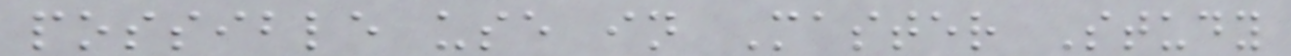possible use in Master Study
